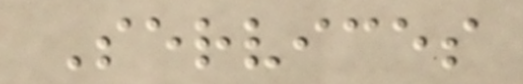Services
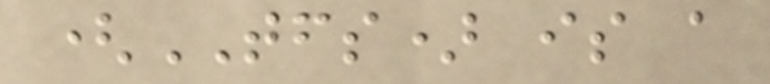(TFS) is a
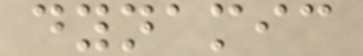dynamic
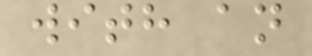with an
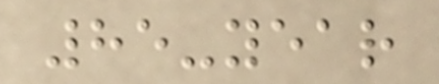85-year
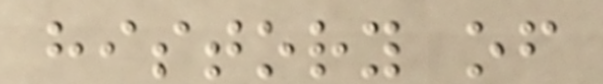history of
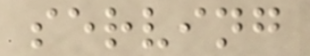serving
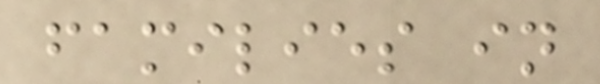families in
